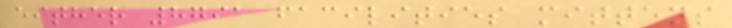either 8791 facilities mittens
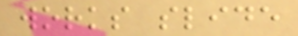works slide
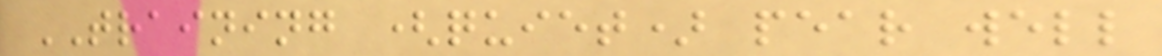TRAINING (quiet) pear well
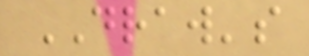DRAW's
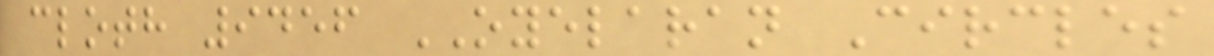cloth 9456 OYELARAN Circles
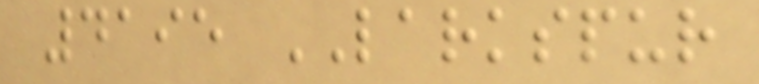4195 LARKSPUR
